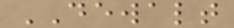DEWALT
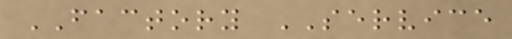FACTORY SERVICE
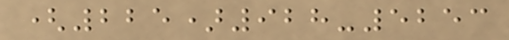(225)928-5253
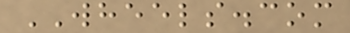WHEELS.com
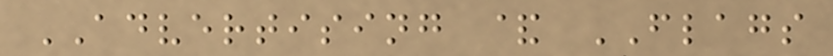ADVERTISING & FLAGS
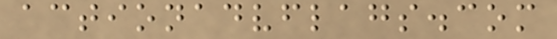actionadvflags.com
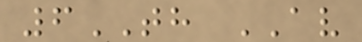6TH AV
